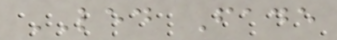LED Fade
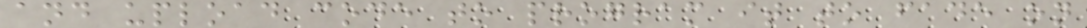and upload code to program it to fade on
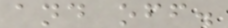and off.
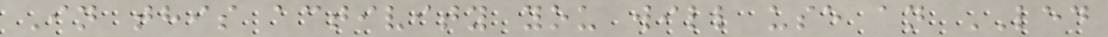In this activity you will use an LED
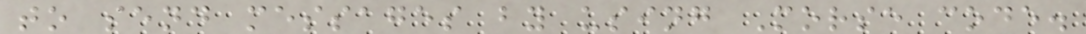to send messages by using Morse code.
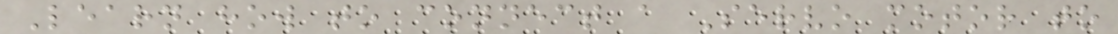Learn how to connect a Servo motor to
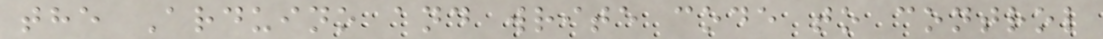the Arduino and write code to control
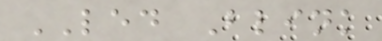LED Blink
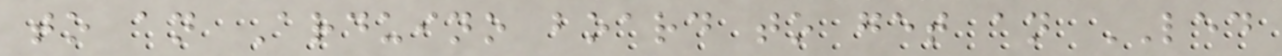to an Arduino board to get an LED
